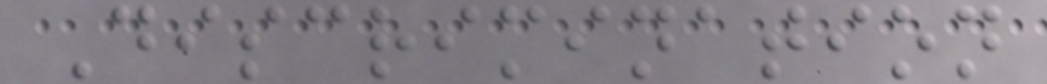Discrimination
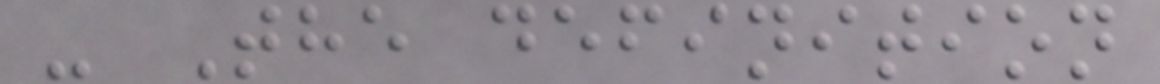- The definition
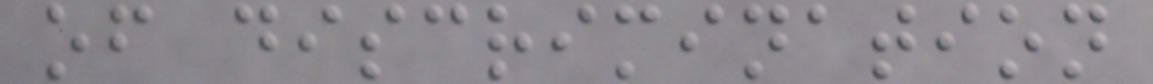of discrimination
